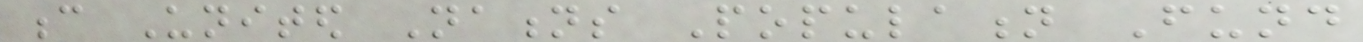c United Nations Population Fund
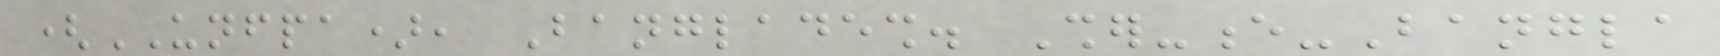(UNFPA), Bangladesh. Sher-e-Bangla
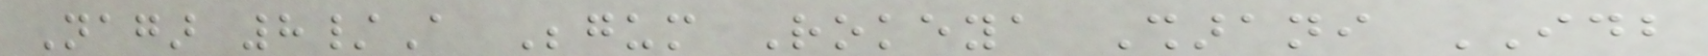Nagar 8/A Begum Rokeya Sharani IDB
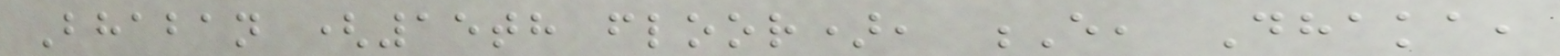Bhaban (15th floor), E, Dhaka,
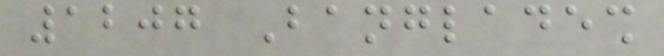1207 Bangladesh
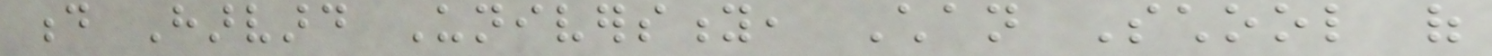d Harvard University, Chan School of
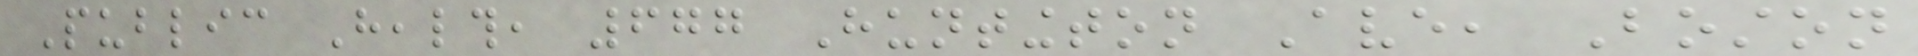Public Health, 677 Huntington Ave, Boston
